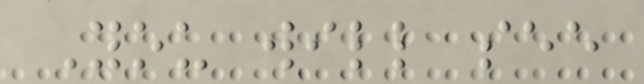You will see
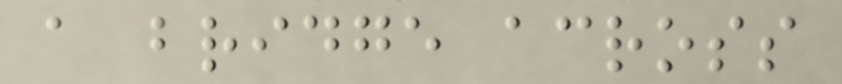a bridge across
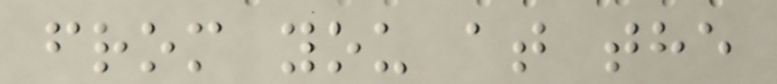from you at the
